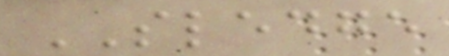SLEDGE
